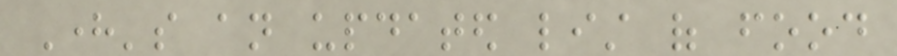Here's an updated list of food
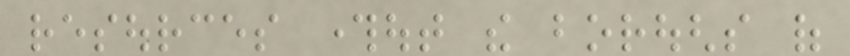resources throughout the boroughs of
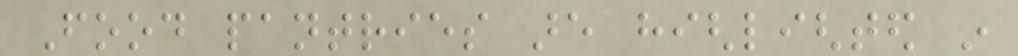Food pantries are highlighted in
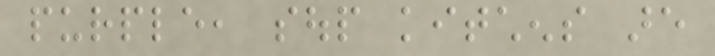purple, soup kitchens are
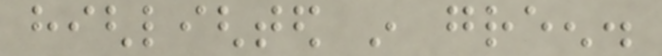highlighted in green.
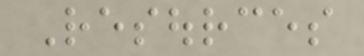Resources
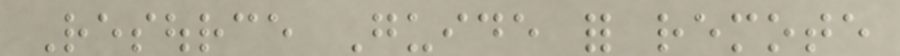Resource Guide for remote
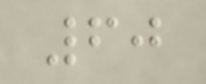60
